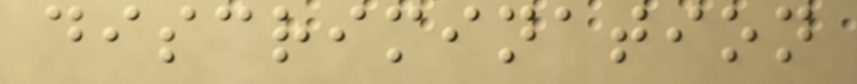discrimination
